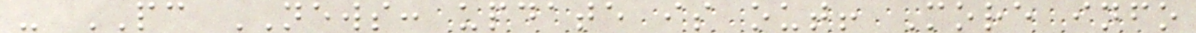- PC NEWS: update is out! More info
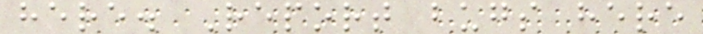here. Report bugs here
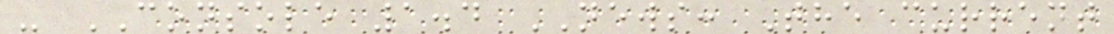- CONSOLE 1.4 NEWS: The current
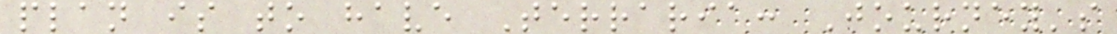plan is to have Terraria: Journey's
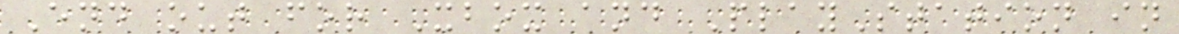End out for Xbox and PlayStation in
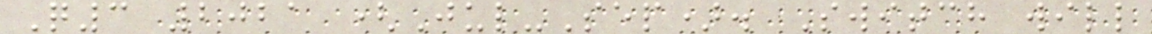Q3 2021 (Jul-Sep). Switch will
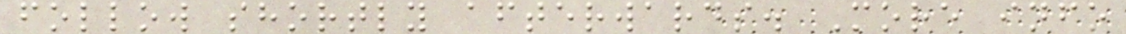follow shortly afterwards. More info
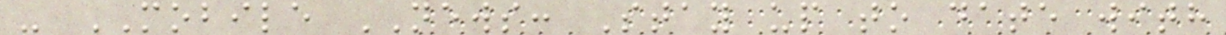- MOBILE NEWS: Stay up to date with
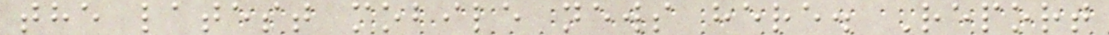the latest mobile news here. Report
